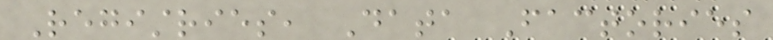Registries, Data Factories
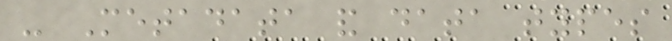- Metadata and data types
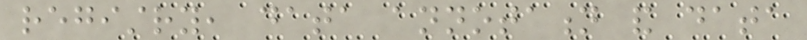registry, data annotation and data
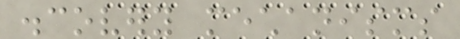discovery mechanisms
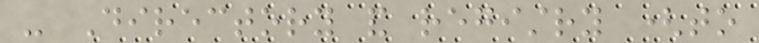- Directory and registry (to
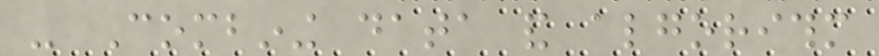- Combining data and algorithm
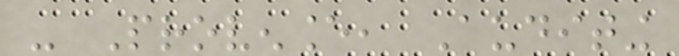- Provenance, Auditing
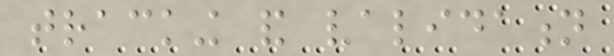tracking and validation
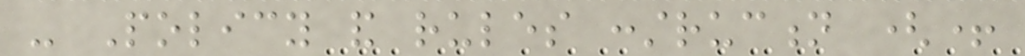- Policy and rules construction (+
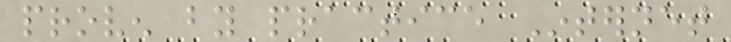proven by practice Internet
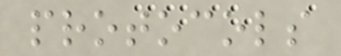protocols
